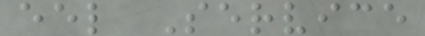eel Service
